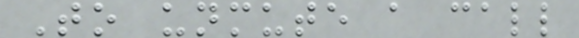To unmute a call
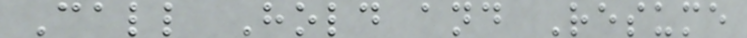Call Hold and Resume
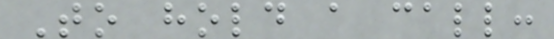To hold a call:
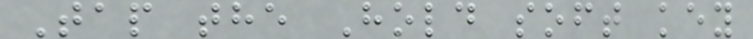Tap the Hold soft key
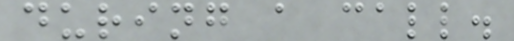during a call.
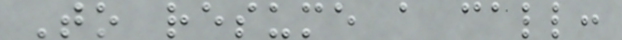To resume a call:
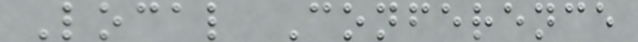Local Conference
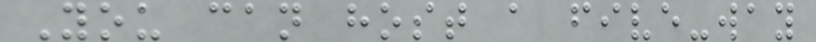You can host a five-way
